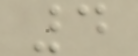4
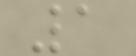1
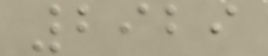2929
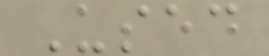Used
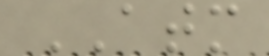ATM
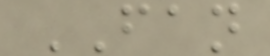FAN
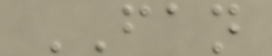FAN
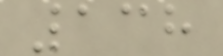138
